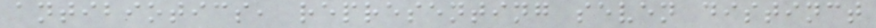antibiotics, representing seven distinct
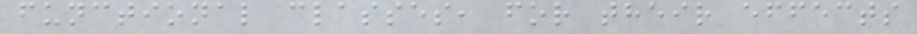functional classes, for their effects
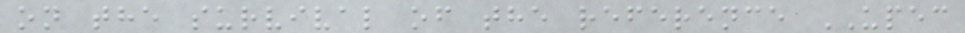on the survival of the reference UPEC
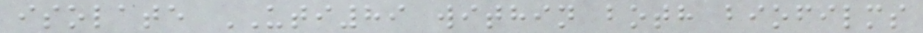isolate UTI89 within both biofilms
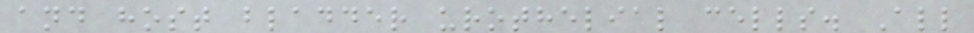and host bladder urothelial cells. All
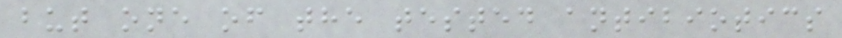but one of the tested antibiotics
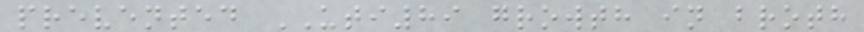prevented UTI89 growth in broth
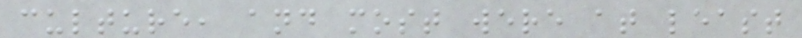culture, and most were at least
